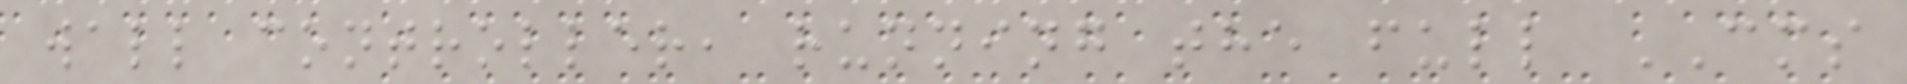wall controller, running the full CMS
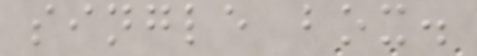single box.
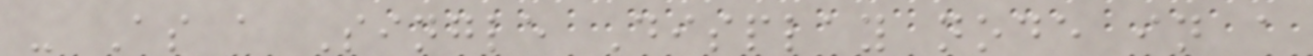- As a Single Display node in a
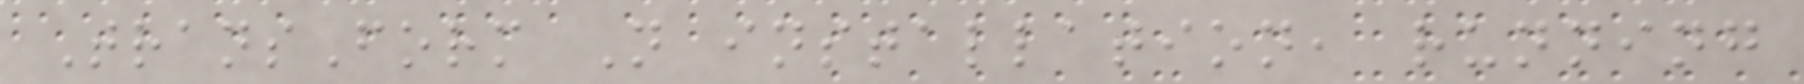TransForm N installation, running
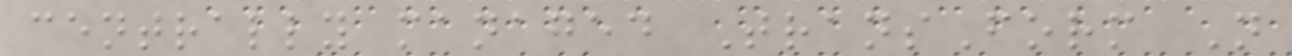centrally managed TransForm N
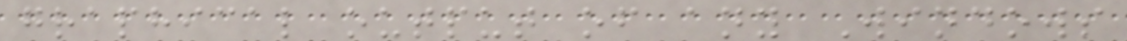graphical output of any Windows
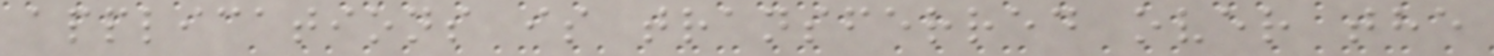applications is transferred over the
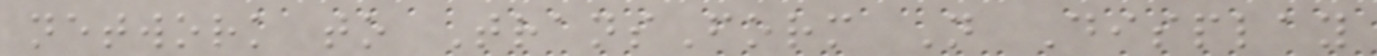network to TransForm N Display
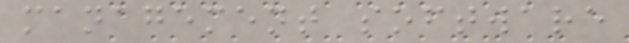management software
